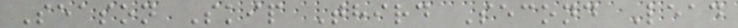Season Skip Third Second Lead
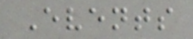Events
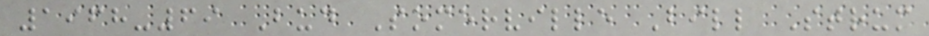1968-69 Bud Somerville Bill Strum
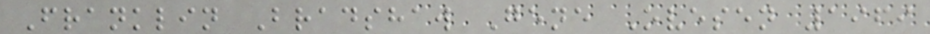Franklin Bradshaw Gene Ovesen 1969
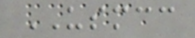USMCC
